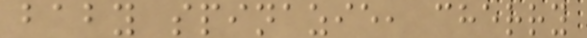baby spinazie, cherry
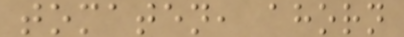tomaten, ahorn
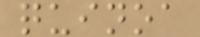quinoa
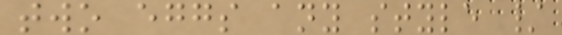two eggs any style /
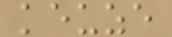keuze
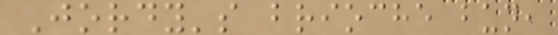Jordy's brioche bun,
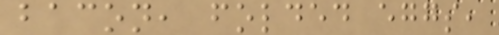bacon, folded eggs,
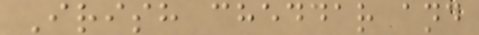Irish cheddar and
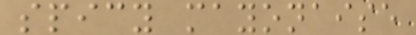spicy mayonaise
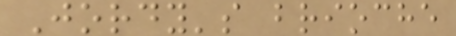Jordy's brioche
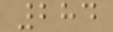284
